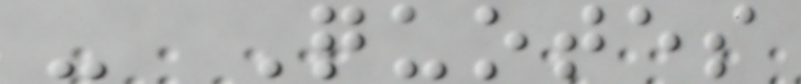- Quotes
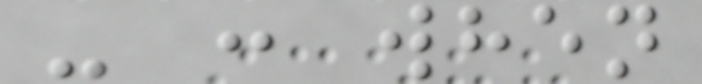- : when
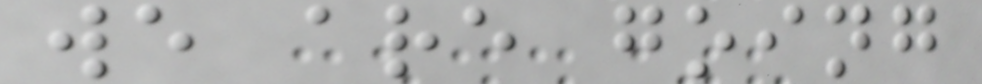we are going
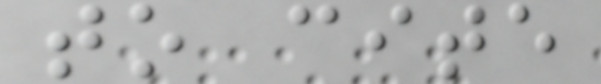to cite
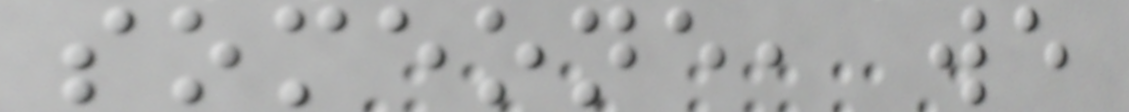someone, we
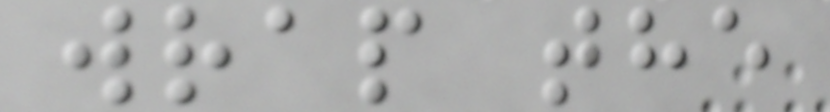wrap the
